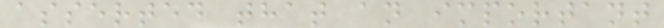asserted that an important
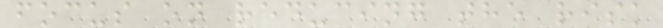focus on reducing the risk
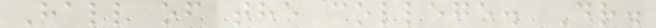Hall of the college. Dr.
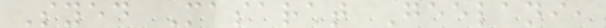Syed Masarat Geelani,
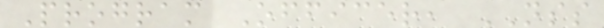Program Officer, NSS
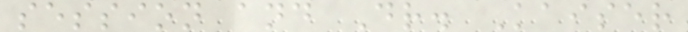session and Dr. Kaiser
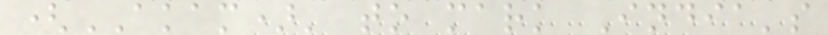(AKAM)' to mark India's
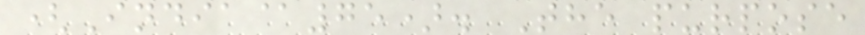(India@75). The purpose
